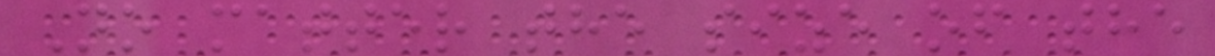No matter the size of the
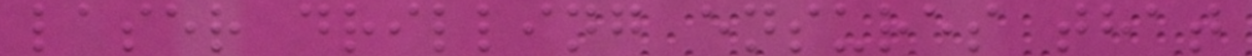laser drilling ensures that
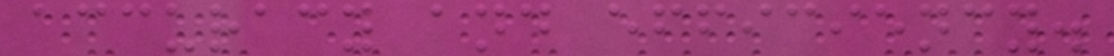accuracy and efficiency.
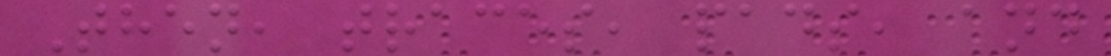Then, traces, pads, and
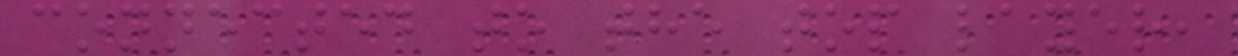connected to the top layer,
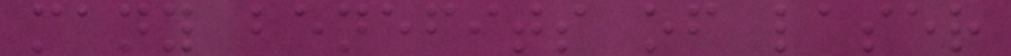many benefits of laser
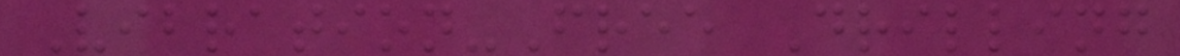Vibration-Free Drilling
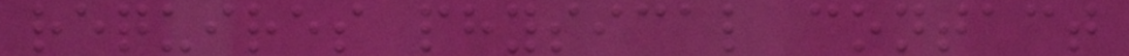requires physical contact
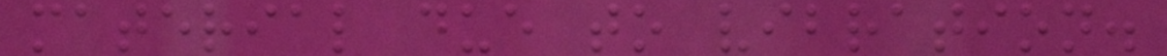material due to vibration.
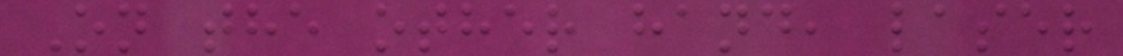On the other hand, laser
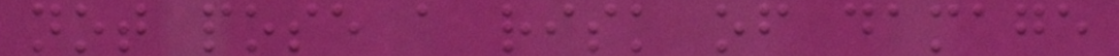not pose a risk of damage
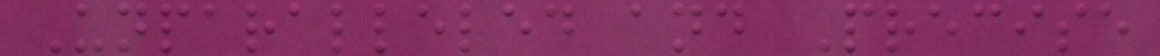Unparalleled and Precise
